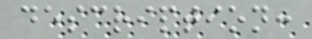description:
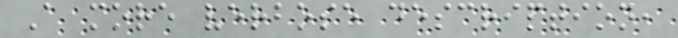A more verbose description,
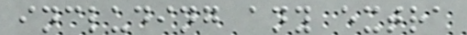including any extra
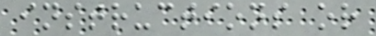instructions or
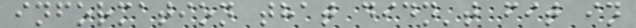information that didn't fit in
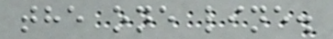the one line.
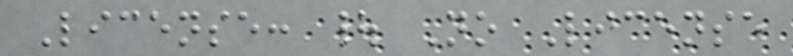License: | No License
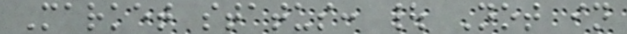Market status: | Not in
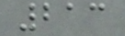213
